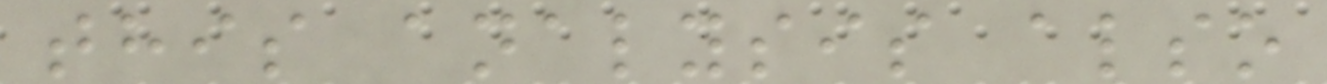this analysis also
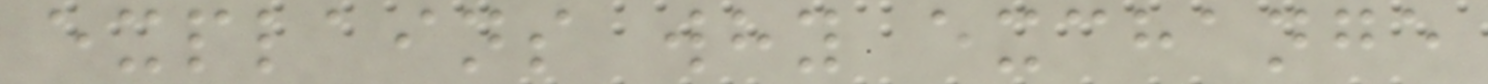explains why exchange
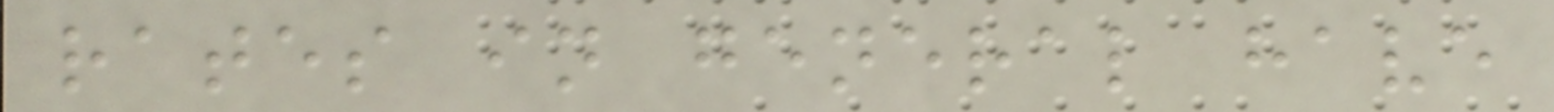rates in general have
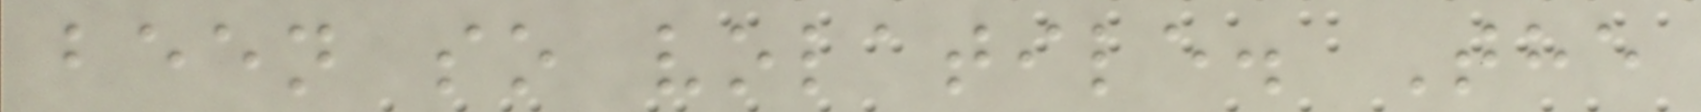been so volatile. The
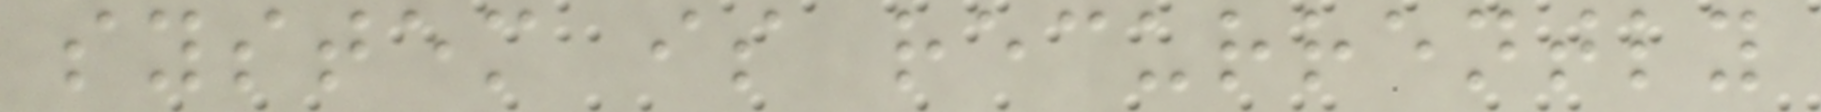system is recurrently
